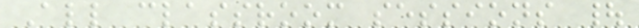All classroom sessions |
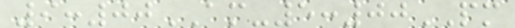9:00AM-5:00PM
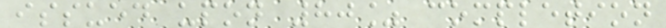issued upon 80% completion
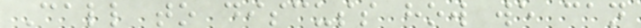Call to discuss how we can
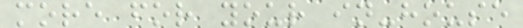more for your in-house
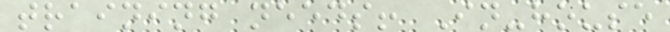training needs! In-house
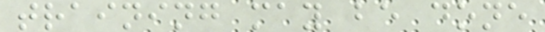training may be done
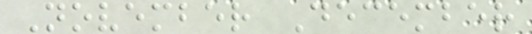November December
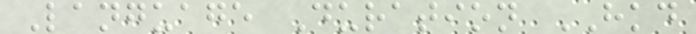Language Duration HKD
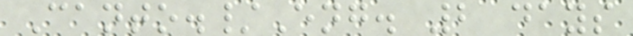Canto./Eng. 2 days
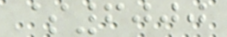$6000
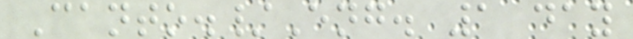Canto./Eng. 1 day
